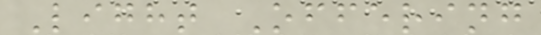Light Offering
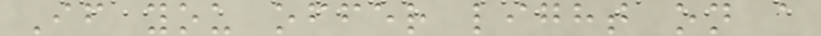If you offer light on a
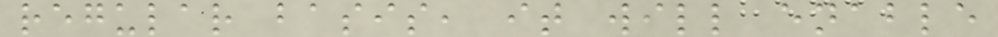regular basis, it will enable
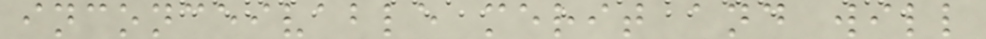inconceivable merit and will
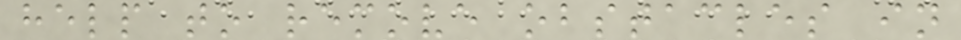help to remove obstacles in
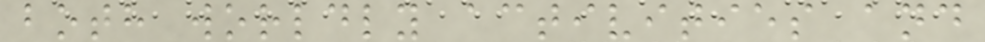both worldly activities and
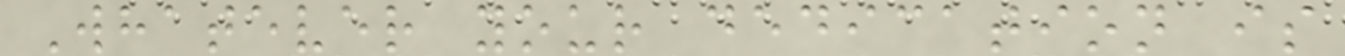Whatever your dedication is
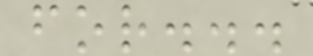for...
